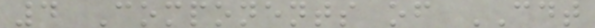4 Components of CDT
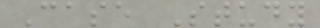Case Study
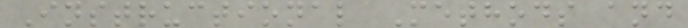Instructional Methods and
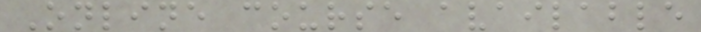Online course available
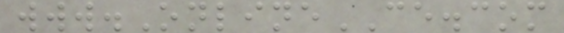www.OnlineCE.com
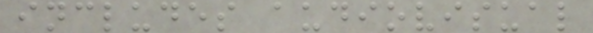includes audiovisual
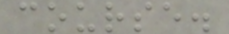course.
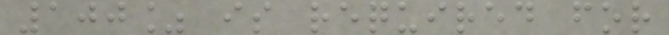100% is required for
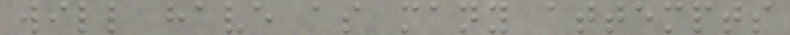will have as many attempts
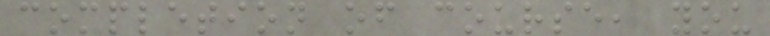completion of course, you
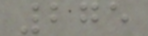275
